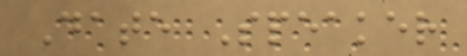Date Speaker
